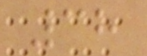38
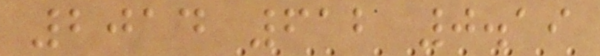2014 612 0.19
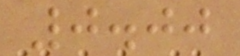0.00
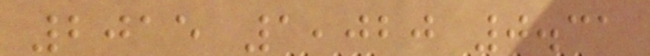2015 1,020 0.31
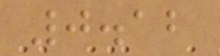0.12
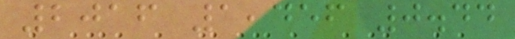2016 1,456 0.44
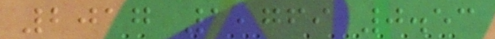2017 1,769 0.53
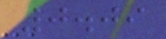0.09
